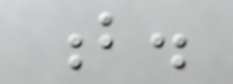b.
